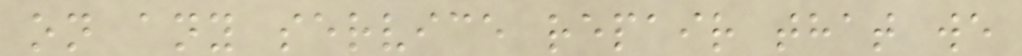on any service repair that we
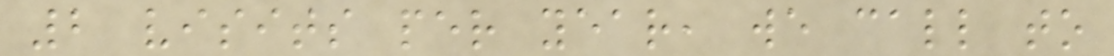2 visits per year, we call to
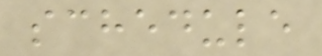schedule
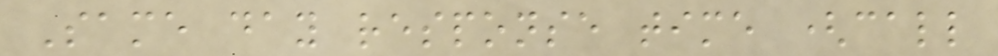Same day response time (call
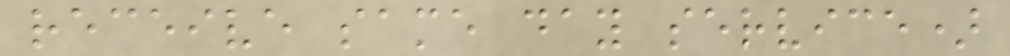receive same day service)
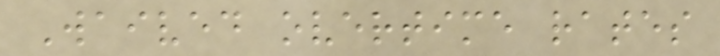Waived overtime rates
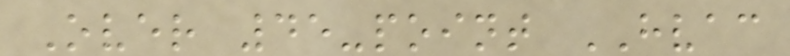Over 45-point HVAC
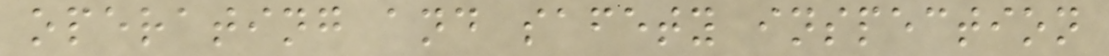operating and safety inspection
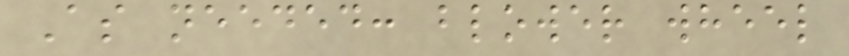As needed: blower wheel
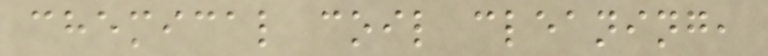chemical coil cleaning,
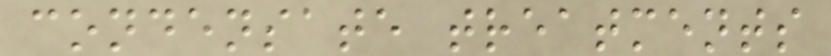condensate treatments
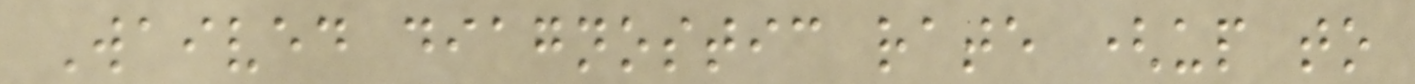Waived diagnostic rate (up to
